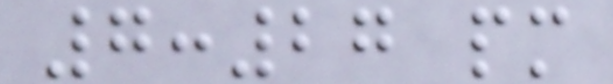7:27 pm
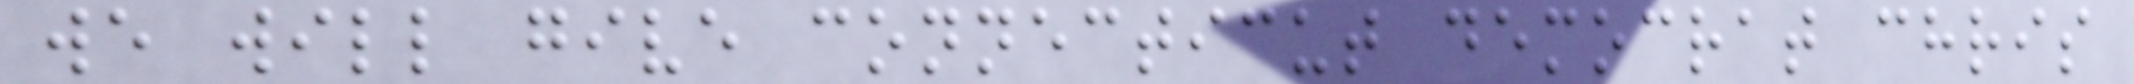we will give connecticut democrat chris
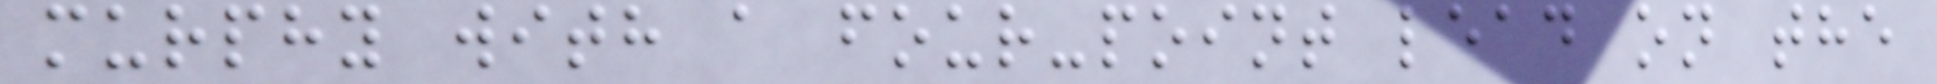murphy with a four-point lead on the
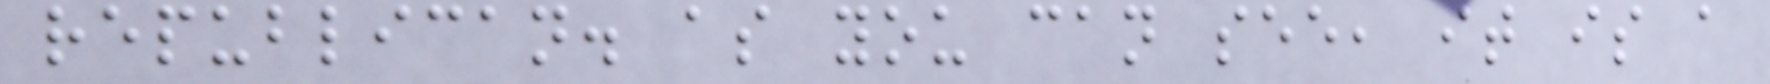republican. as you can see, it is a
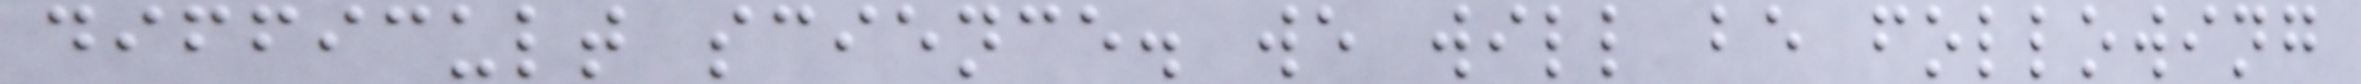difficult science. we will be following
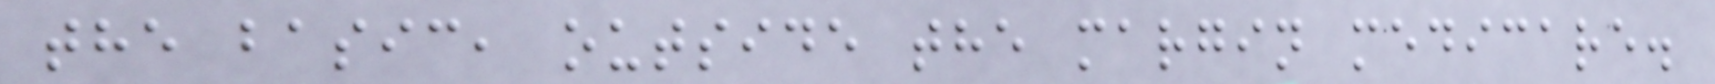the basic, outside the margin medicare.
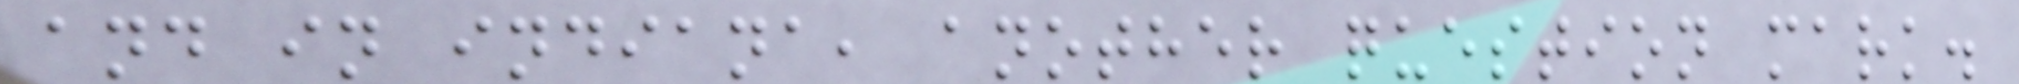and in indiana, another question mark.
